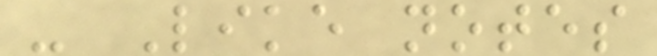- Like notes
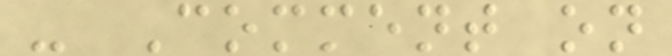- Comment on
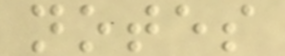notes
